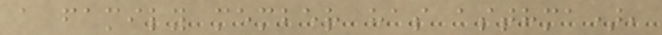a family member has asthma),
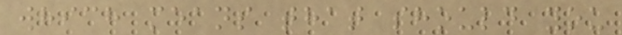which means that should you
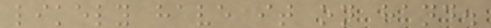likely have it on hand.
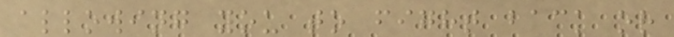allowing you to fight back or
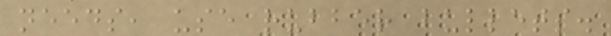needs, use rubber bullets.
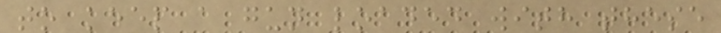to keep a gun loaded with these
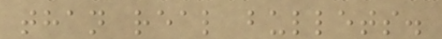than real bullets.
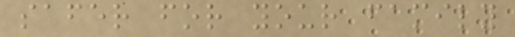safer for your family
